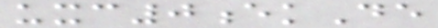uxc0ekDe
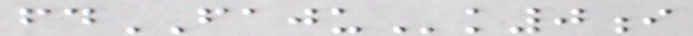fdFAJUk0i
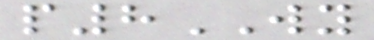p8WY
